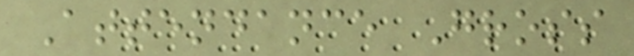Attendance Gross
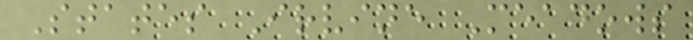States Irvine Meadows
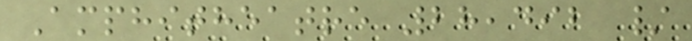Amphitheatre 28,492 /
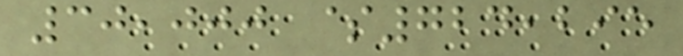30,000 $724,295
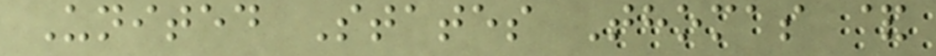United States Thomas &
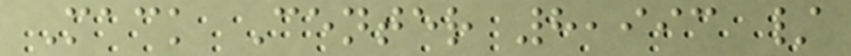Mack Center 8,993 /
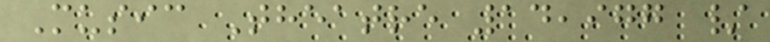Music Theatre 14,977 /
